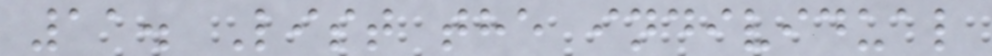11. List the individual
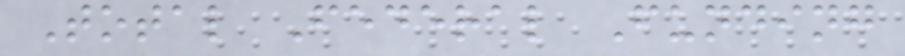Total Federal Funding
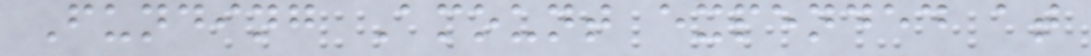Funding Amount expended at
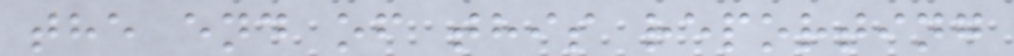the end of this reporting
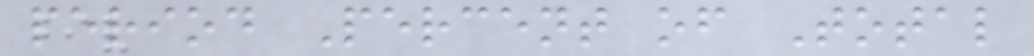period Percent of Total
